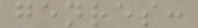genres:
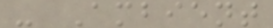- Ambient
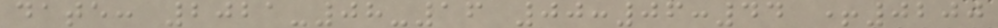date: 2021-08-16 00:06:44 +0200
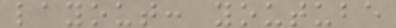layout: youtube
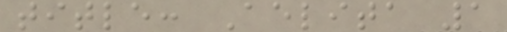title: Aelita 1
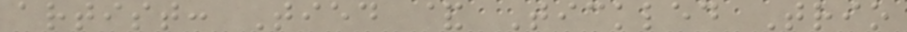artist: Tied & Tickled Trio
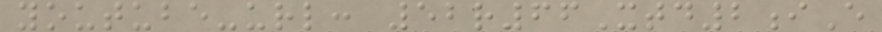youtube-url: 52r66Xtd2iE
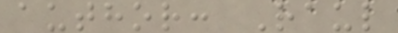author: Raul
